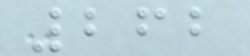262
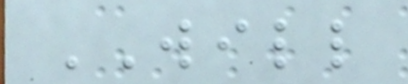WILL
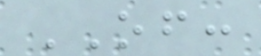OF:
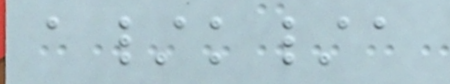a/k/a
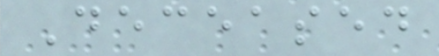Deceased
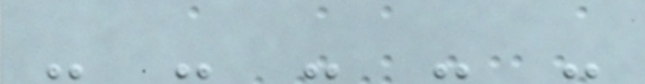- - - - -
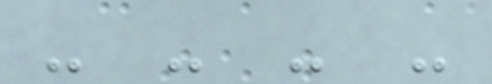- - - -
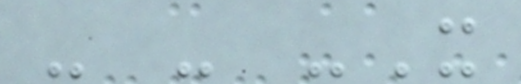- - -X
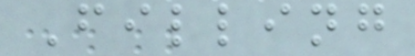Filling
